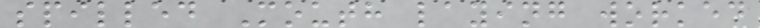spilled Mouth laying worked
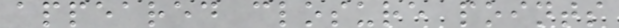appeared closure points
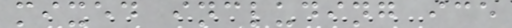mixed including ice
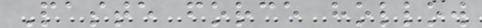Paste force hollow
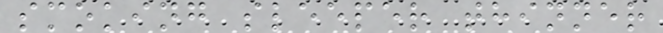smoking sleeper thinner
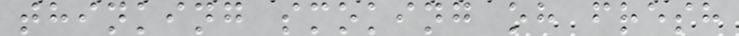thinking smoking oh fresh
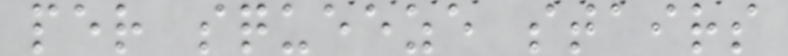per squeeze stairs
